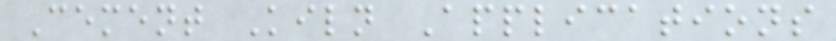Cement Kiln Applications
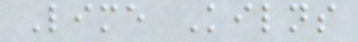Lime Kilns
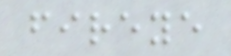fireye
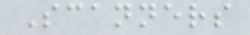Scanners
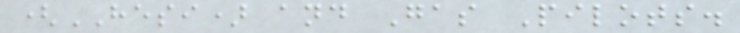(HESI) and Gas Pilots.
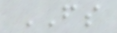FS
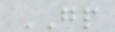GP
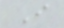I
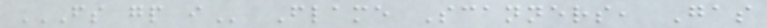FS GP I Flame Scanners, Gas
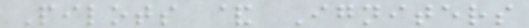Pilots & Igniters
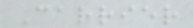Carrier
